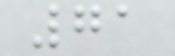71
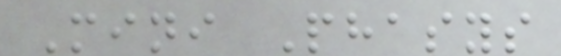Mini Phasys
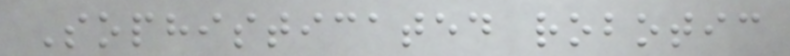Sophisticated robotic
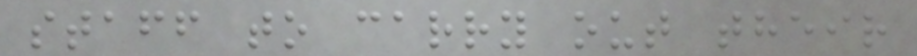staff to carry out their
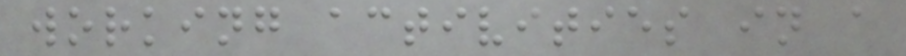working activities in a
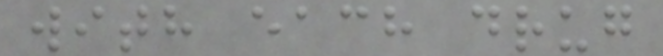with each drug
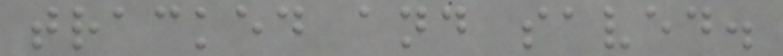tracked and saved.
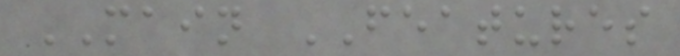MAIN FEATURES
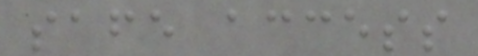safe access
